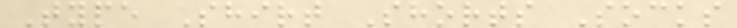Type Shirt Shorts Socks
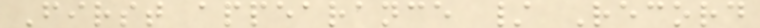First appearance / Record
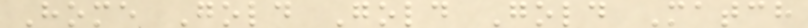Home Gold Gold Gold Match
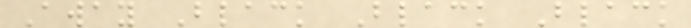Away Black Black Black
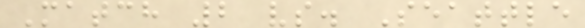Match 2 vs. Seattle
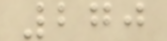270
